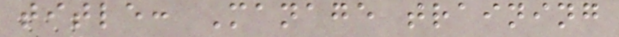title: Manage training
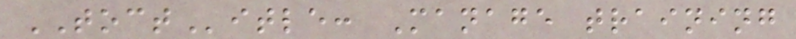TOCTitle: Manage training
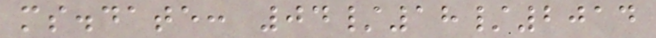ms.date: 04/18/2014
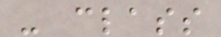- class
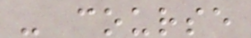- course
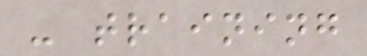- training
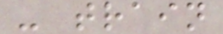- train
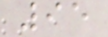95
